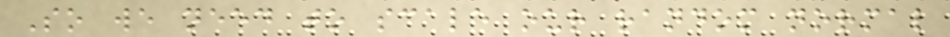So we need to scale our random normal
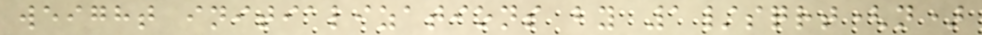weight initializations by 1/sqrt(n)
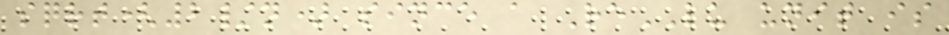sqrt(2/n) since a ReLU unit is
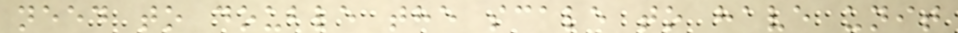need to double the scale to have unit
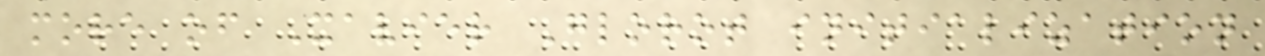more of Xavier Glorot initialization
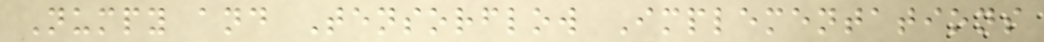Numpy and Tensorflow Implementations
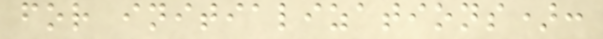for initializations):
